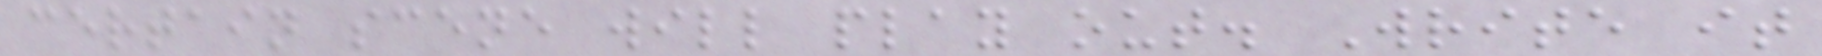certain scene will play out. Write it
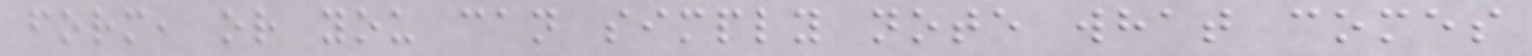form, or you can simply note what comes
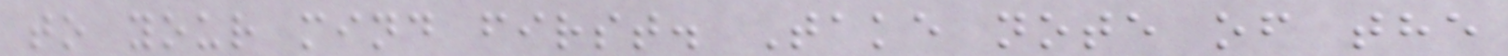to your mind first. Take note of the
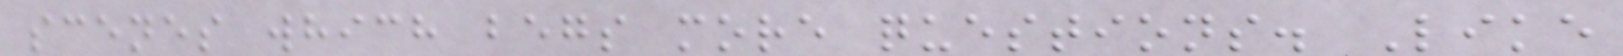scenes which begs more questions. Like
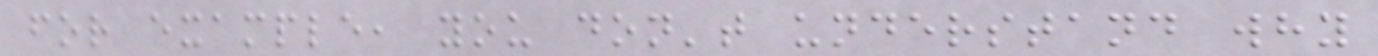for example, you don't understand why
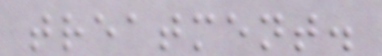treatment.
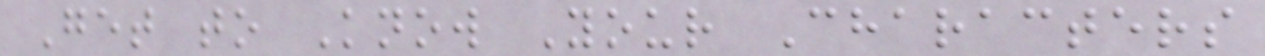Get to Know Your Characters
